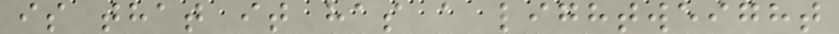is that it has a lightweight
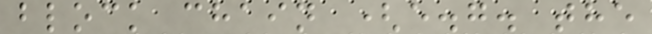block chain (e.g. the
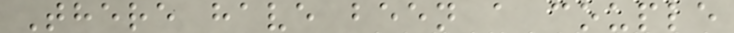There have been a couple
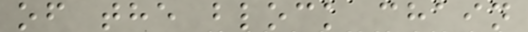of the block chain
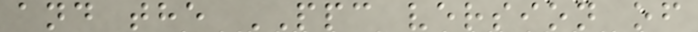and the PPC version of
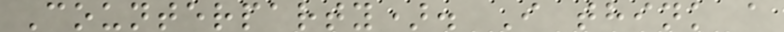Counterparty). I think a
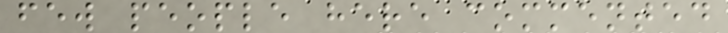few people here commented
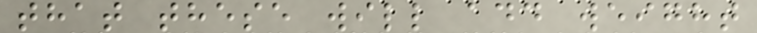that these will add weight
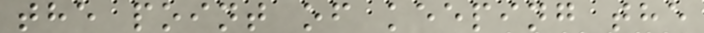the point of keeping the
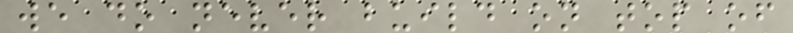we do never build on top of
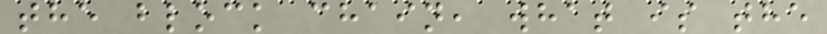the block chain, what is the
